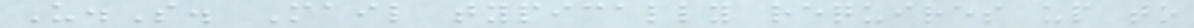U.S. Mail typically requires up to
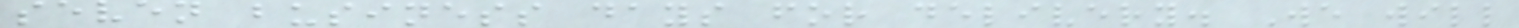seven business days for delivery. We will
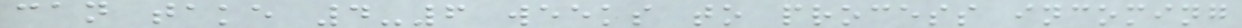can take 4-6 weeks to process incoming
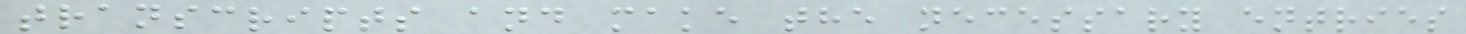transcripts and make the necessary entries
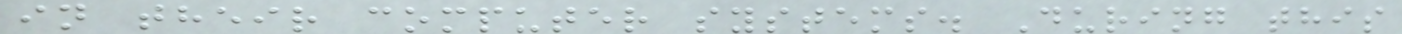in their computer systems. During this
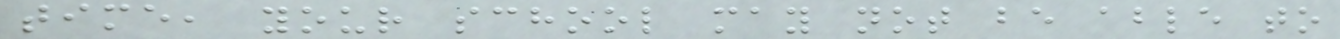time, your school may not be able to
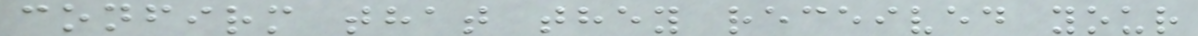confirm that they received your
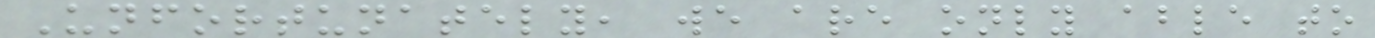Unfortunately, we are only able to
